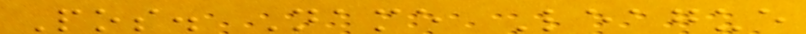Pos. Name League
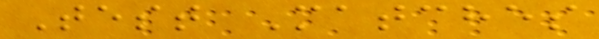Test Matches
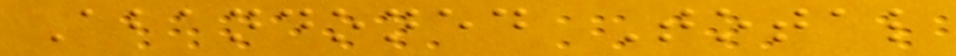Abandoned Total
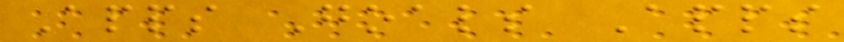Apps Goals Apps
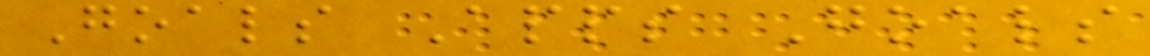Goals Apps Goals
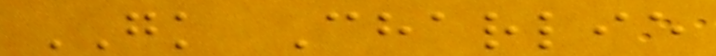GK Charlie
